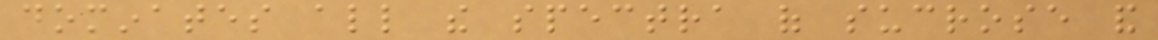dominates all the spectra of sucrose and
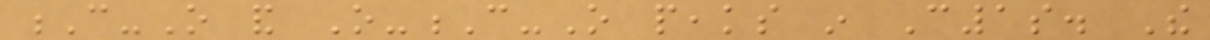C-O and O-C-O peaks in C1s. The
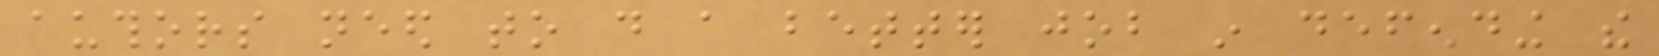authors need to do a better job in defending the
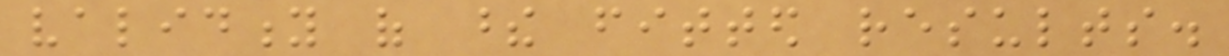validity of these fitted results.
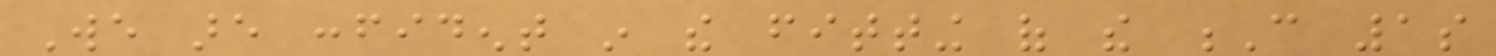We are confident in the fitting of the C 1s
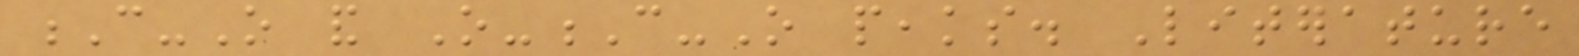C-O and O-C-O peaks. Literature
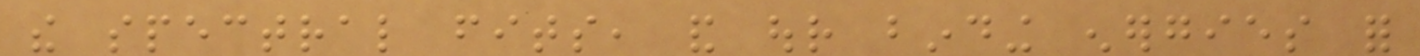the spectral fits, and our binding energies for
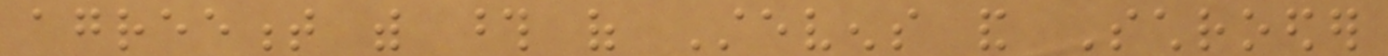agreement with those of Stevens and Schroeder
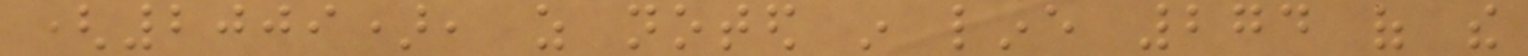(2009), as noted in line 274 of the
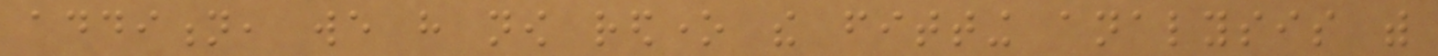addition, we have now redone the fitting analysis with
